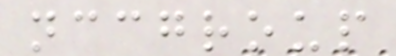nccgroup
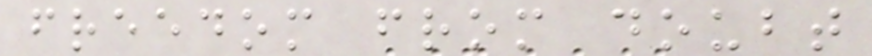freedom from doubt
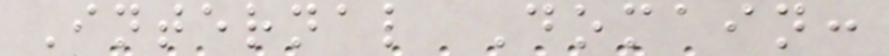Internal Domain:
